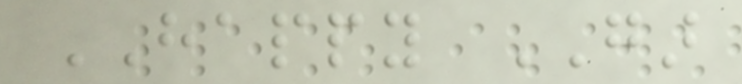HAPPY GAR
